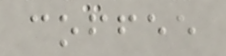coffee
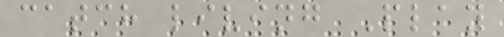catch living Play
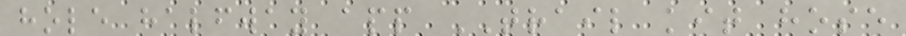hole halfway app TRAIL kit hose
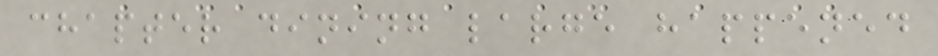chapter dining large happened
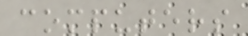computers
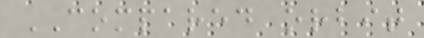COMPARED orbit
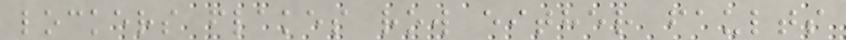lockers flakes row either faults
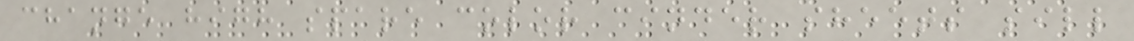change high spare color cinder sheets sill
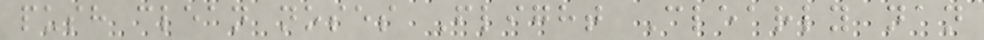push clean noses Flight Clearly nan
